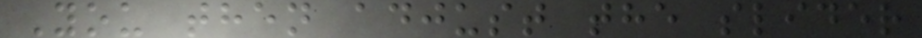You then adjust the slider
